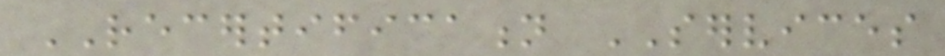RECERTIFICATION SERVICES
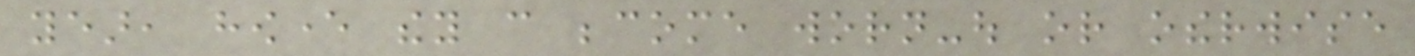year, however they can become worn-out or otherwise
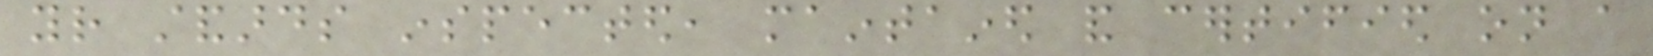your standards inspected, maintained and certified on a
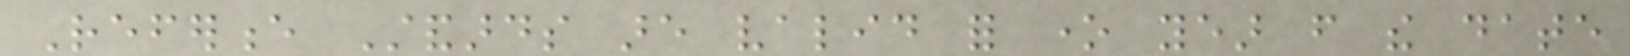Reference Standards are valid for one year from the date
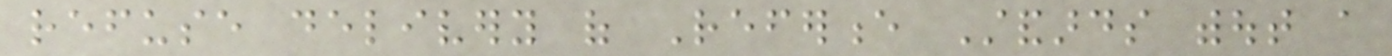refuse delivery of Reference Standards without a
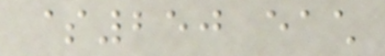$250 each
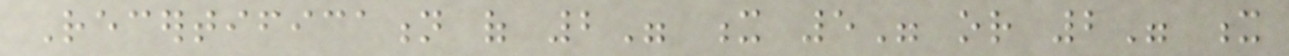Recertification of 2" x 5" or 2" x
